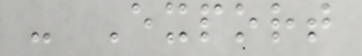- Export
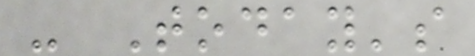- Today's
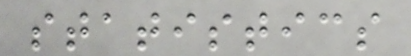statistics
